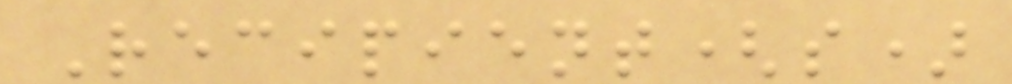Recipient(s)
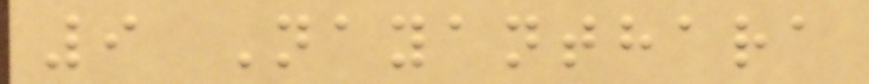9 Nayanthara
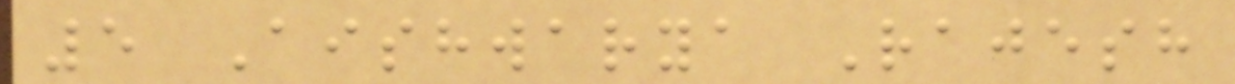5 Aishwarya Rajesh
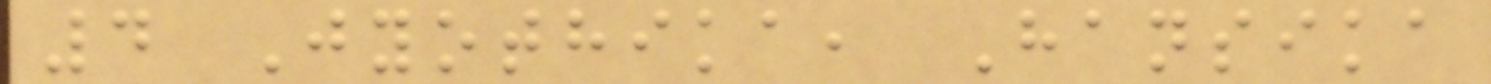4 Jyothika, Hansika
